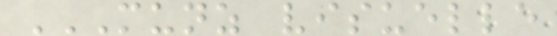MUNZ VISUELLE
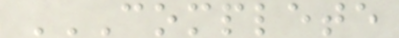COMPLETE
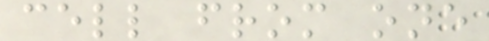cell from one
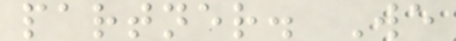partner. We
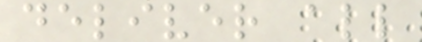deliver all
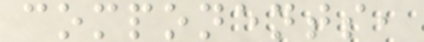components,
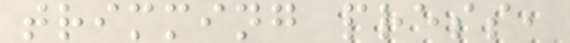trimming press,
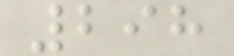298
